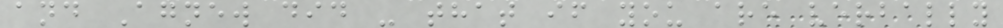and Agnew did - that if you are verbally
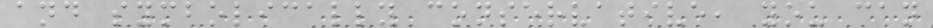and symbolically conservative, you can
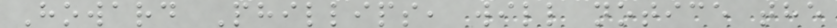Howard Phillips, will notice the
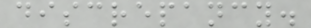discrepancy.
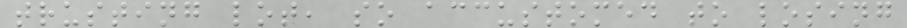trusting lot, so accustomed to losing
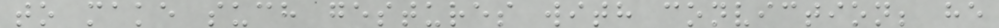to make such gestures with conviction; he
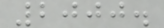2000.
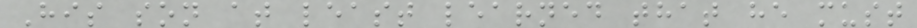His son at least learned that he must
